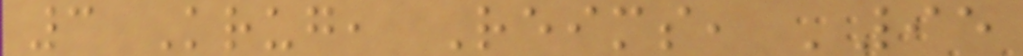3 Krug, Reims, '95
